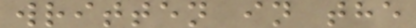written in the
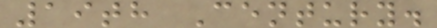19th Century.
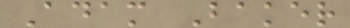Adam Baker
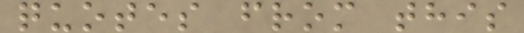quotes from this
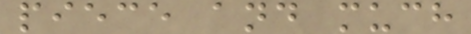piece and much
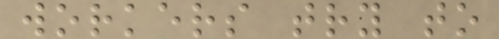workers try to
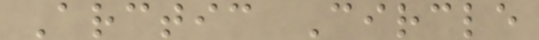Arctic Circle
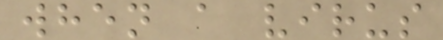when a virus
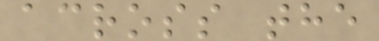across the
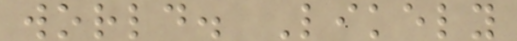world. Likely
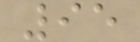95
